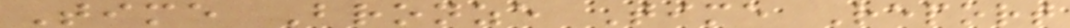Time Bronze Time Report
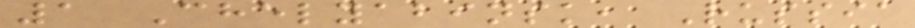1 Chelyabinsk, Russia
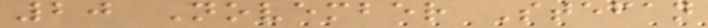20 November Stefan
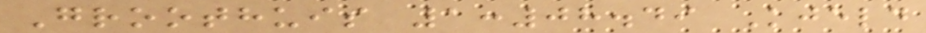Groothuis 1:08.49 Kjeld
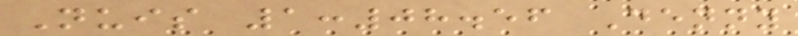Nuis 1:08.56 Denny
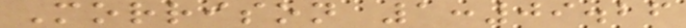Morrison 1:09.26
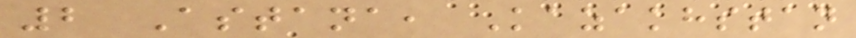2 Astana, Kazakhstan
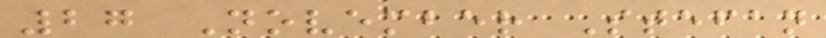27 November Stefan
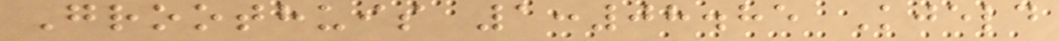Groothuis 1:08.85 Kjeld
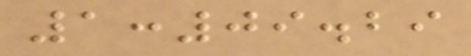1:09.29
